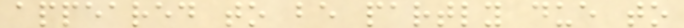appeared to be partly due to
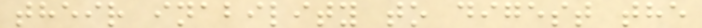their inability to digest the
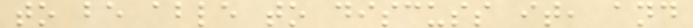to be able to discuss it, and
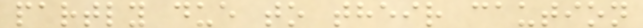partly due to their caution
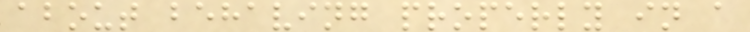about behaving properly in a
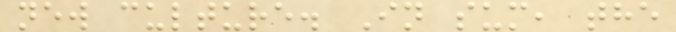new culture. In sum, the
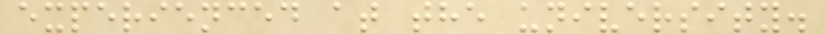experienced at the university.
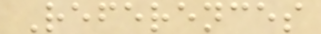References
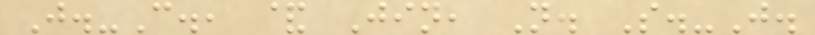J.-C., & Jin, N. S.-J.
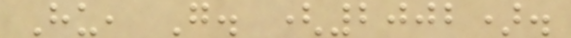Hu, G. (2002).
